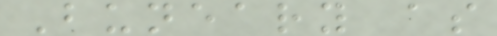Buneary as
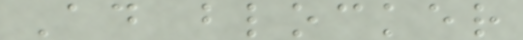Ad blocker
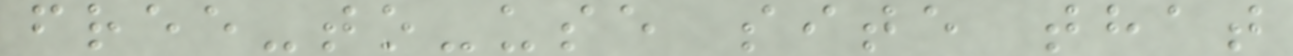free-to-use site that
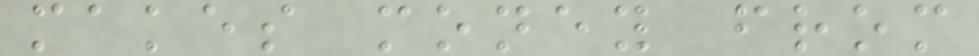makes money from
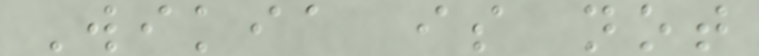Wikia is not
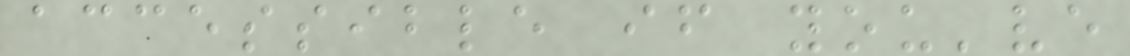accessible if you've
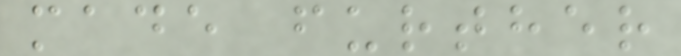made further
